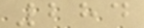284
